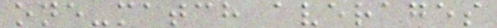one-match averages
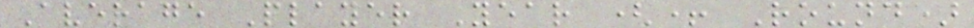Average Player Year (+ Round)
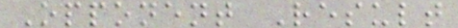Opponent Result
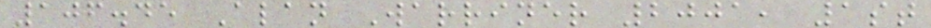106.45 Alan Warriner 2001, 1st
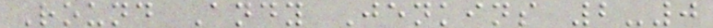Round Andy Jenkins 2-0
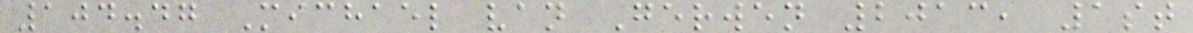104.47 Michael van Gerwen 2013, 1st
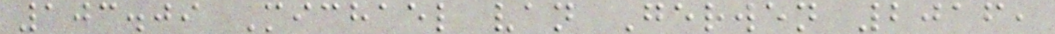103.09 Michael van Gerwen 2016,
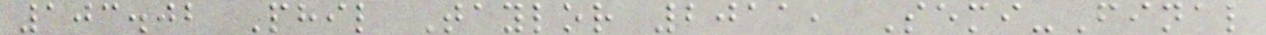103.02 Phil Taylor 2011, Semi-Final
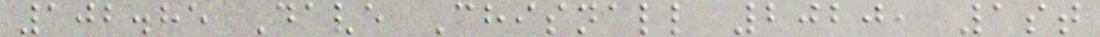102.85 Dave Chisnall 2020, 1st
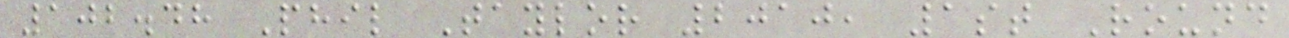102.48 Phil Taylor 2010, 1st Round
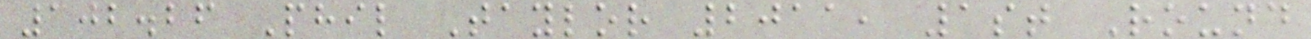102.26 Phil Taylor 2011, 1st Round
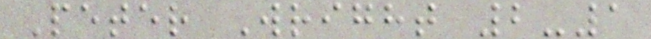Peter Wright 2-1
